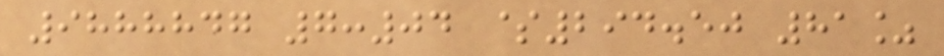9888847 7:04 $294.50 81%
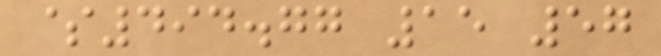$494.77 15 57
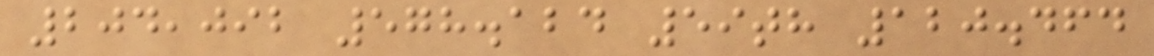204,092 578.124 59th 120.464
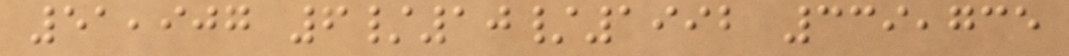51,907 6/10/1992 339,735
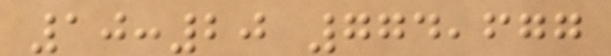10:20 774,677
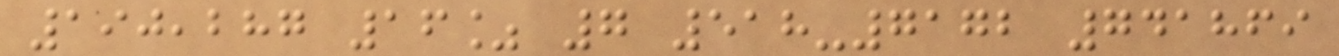190,287 16% 7 518-7172 741869
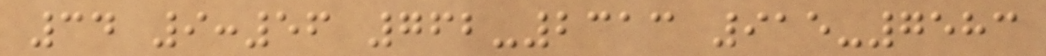34 9:56 762-2313 915-7583
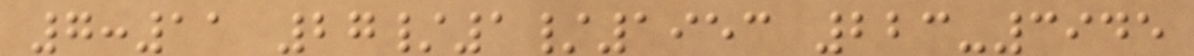7:11 27/1/1953 223-3945
